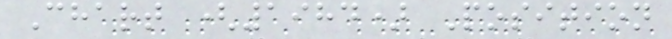Chart (1984) Position
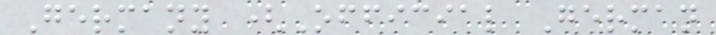Germany (Official German
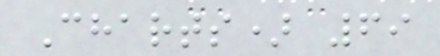Charts) 69
